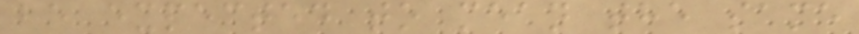be expected to mean the same
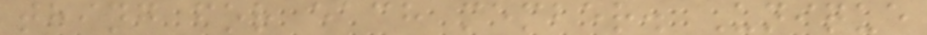thing for each member. Unique
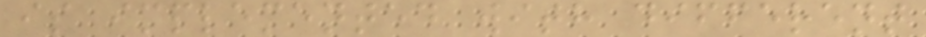is implemented with different
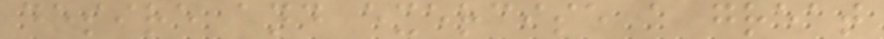desire and exercise a great
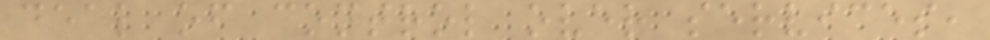deal of control over services,
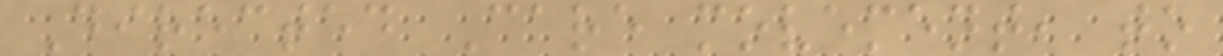Directed Care movement, to
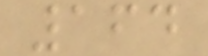164
